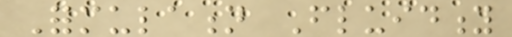Formulation Fluidity
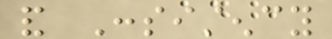and Consistency
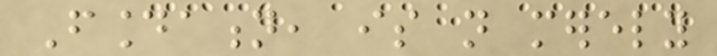Foundation, is not merely
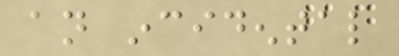an incidental
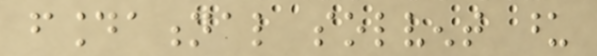foundational solvent upon
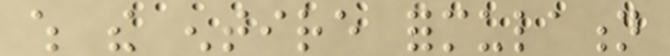which the entire formulation
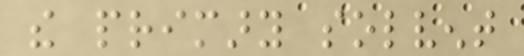the primary solvent
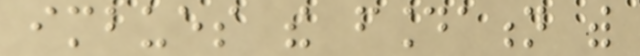imbues the foundation with
